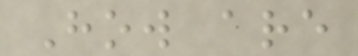How are
